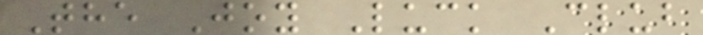The Joy Luck Club
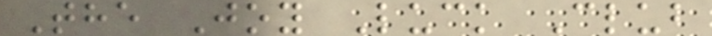The Joy Luck Club
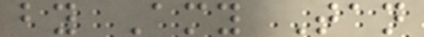by Amy Tan
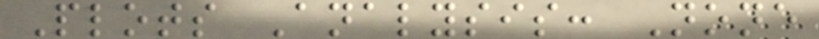Plots Analysis: None
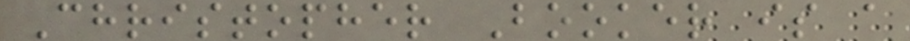Christopher Booker is a
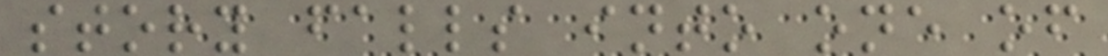story falls into one of
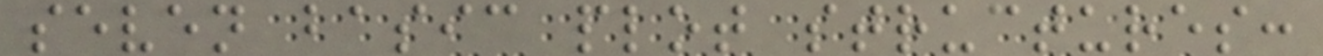seven basic plot structures:
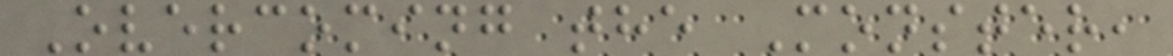Overcoming the Monster,
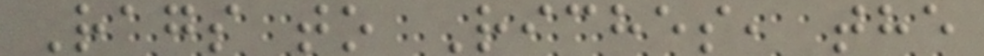Rags to Riches, the
